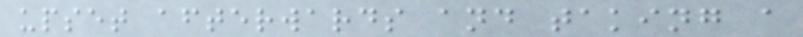upset afterwards and taking a
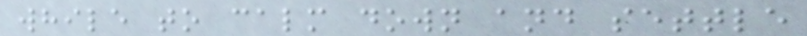while to calm down and settle
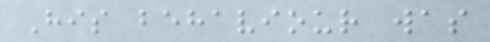His behaviour was
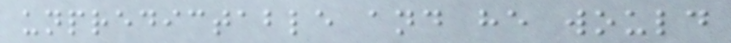unpredictable and he would
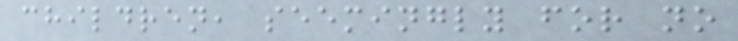children, seemingly for no
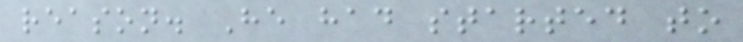reason. He had started to
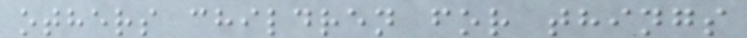others children for things
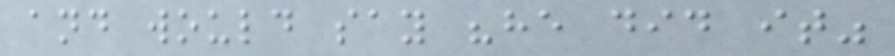and would say "he did it"
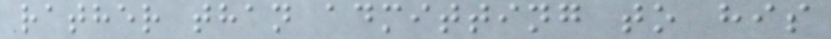rather than admitting to his
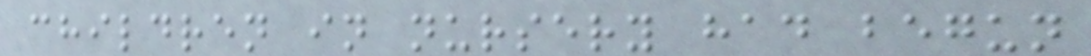children in nursery had begun
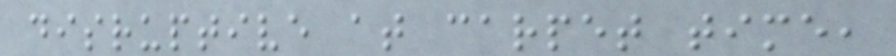disruptive at carpet time,
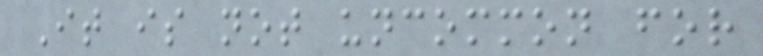It is not uncommon for
